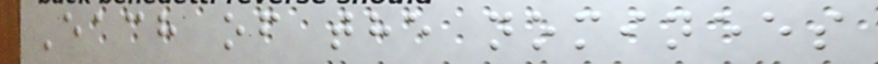Each of the nominees
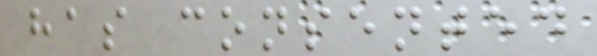has consented
